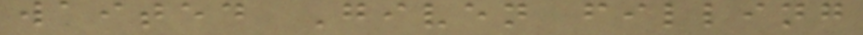waited Given filling
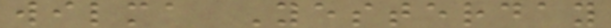wilma Yesterday
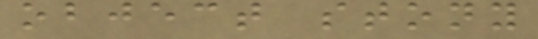object stony
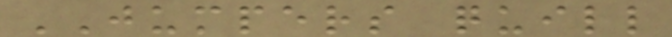JUMPERS quill
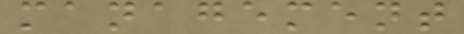management
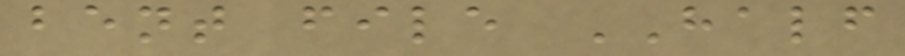bent file HALF
